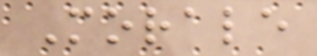Morale
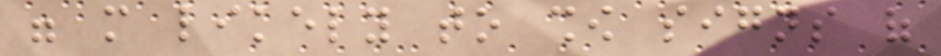were more likely to show signs of
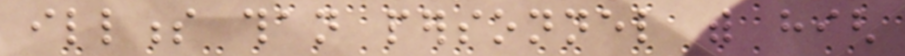illness than personnel with high
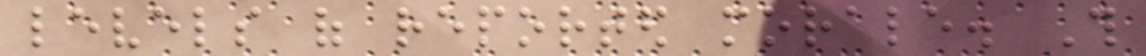levels of reported morale. This
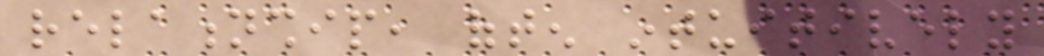relationship, often intuitively
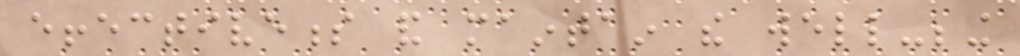effectiveness and maintain the well-being
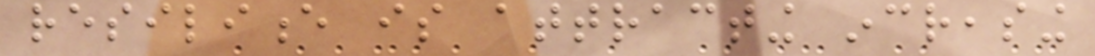resilience is attracting increasing
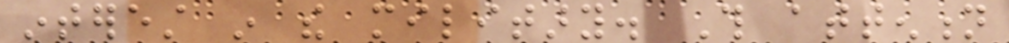interest in the military. This attention
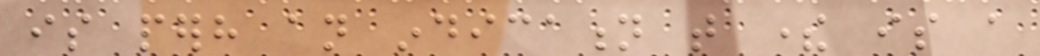is perhaps an indication that there is a
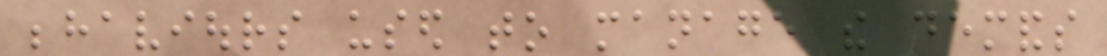behaviours used to manage the demands
